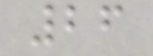26
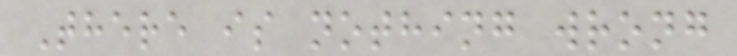There is nothing wrong
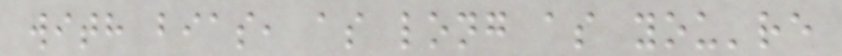with bias, as long as you're
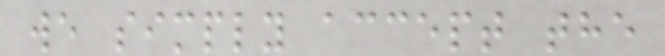we simply accept the
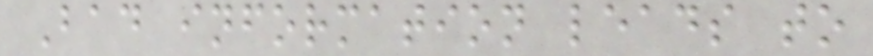Bad information leads to
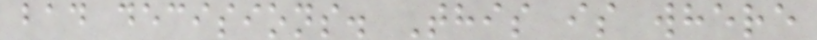bad decisions. This is where
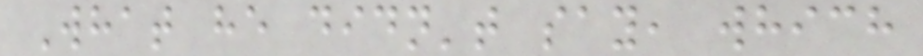What he didn't say, which
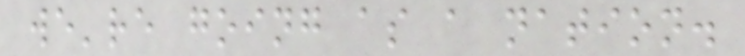we're going as a nation.
